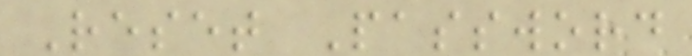Reset Password
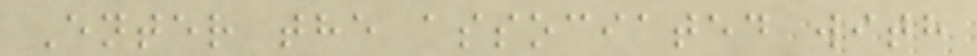Enter the associated with
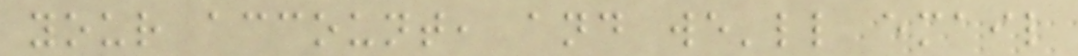your account, and we'll email
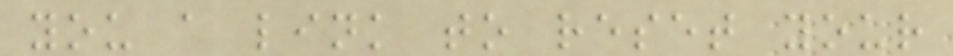you a link to reset your
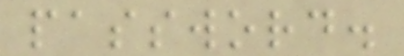password.
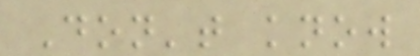Don't know
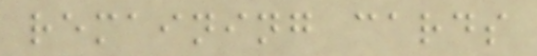remaining cards
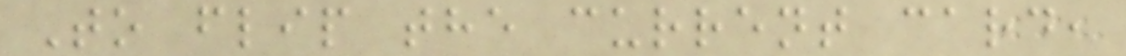To flip the current card,
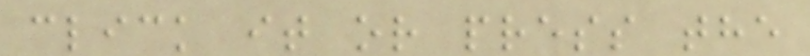click it or press the
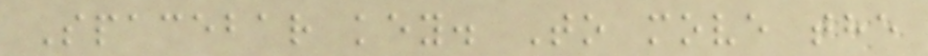Spacebar key. To move the
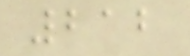212
